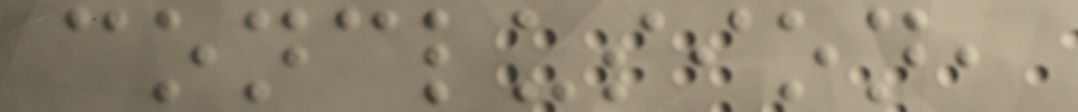conclusion,
